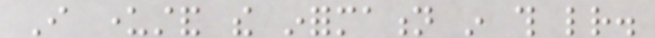I understand the information in this letter.
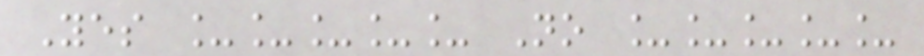Yes _____ No _____
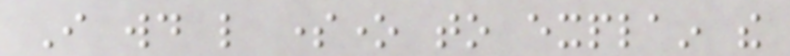I would like someone to explain the
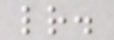letter.
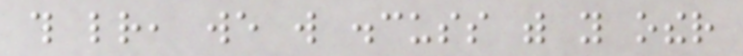this letter, we will discuss with you other
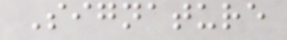Signature
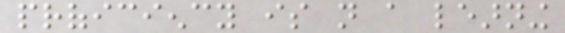proficiency is not a learning
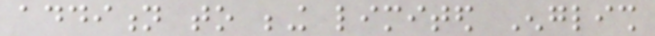addition to being limited English
